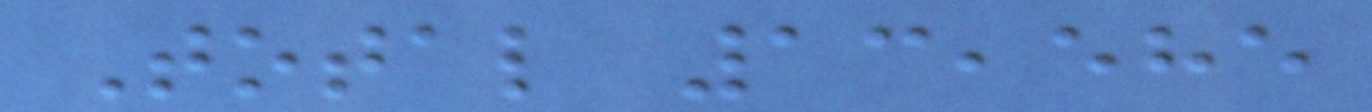Total 13,585
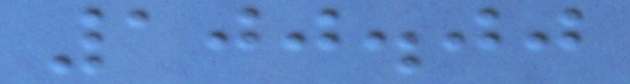100.00
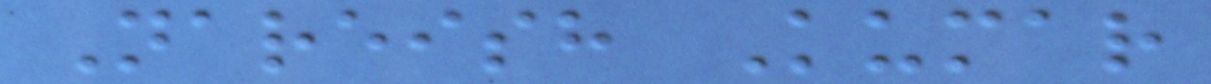Nareish Kumar
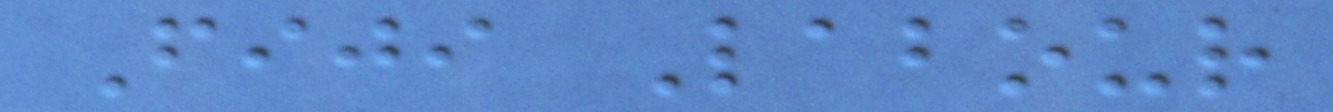Fiji Labour
